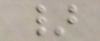}
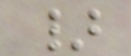}
